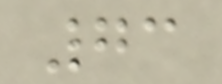73
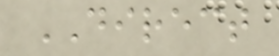DIRECT
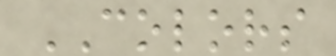COLORS
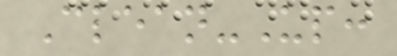Clean-Up:
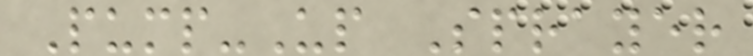Pump-Up Sprayer
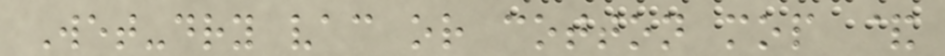Wet-dry vac or cotton mop &
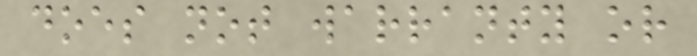does not warranty or
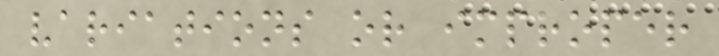variations or improper
